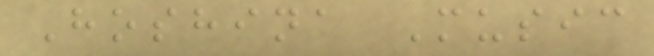Hoshina Music
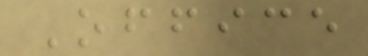Office
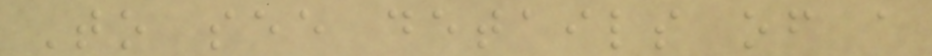To see details of a
